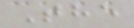The
